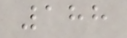188
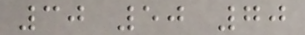30 50 70
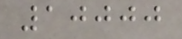10000
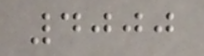4000
